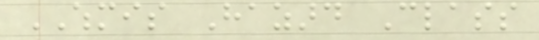WHMIS Hazard Class
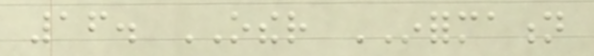16. OTHER INFORMATION
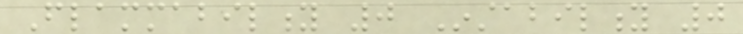Flammability 0 Instability 0
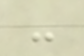-
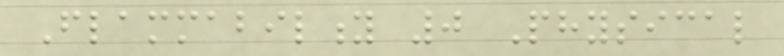Flammability 0 Physical
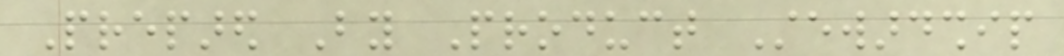Prepared By Product Stewardship
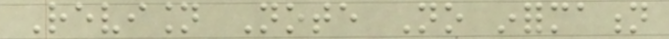Revision Note No information
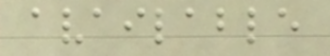available
